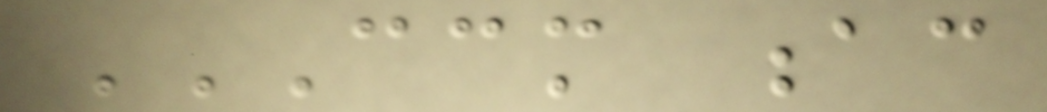CCM AC
